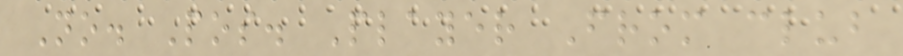No. Pos. Player From club
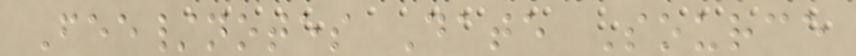Fee/notes Date Source
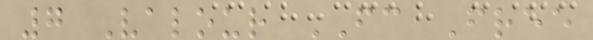7 Valour FC Free
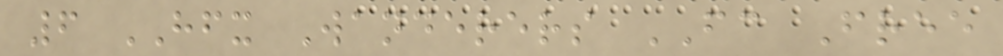6 HFX Wanderers FC Free
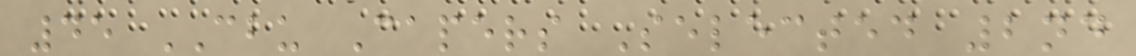45 CBU Capers Selected 2nd
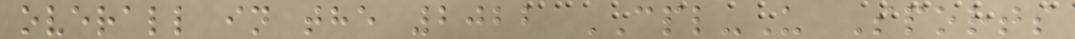overall in the 2022 CPL-U Sports
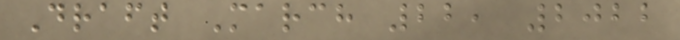Draft March 22, 2022
